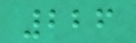226
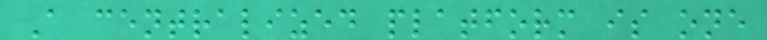A centralized platform is one
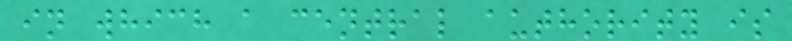in which a central authority is
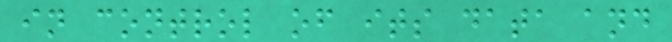in control of its data and
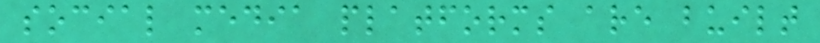social media platforms are built
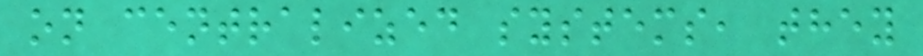on centralized systems, they
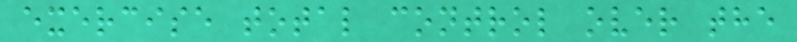exercise total control over the
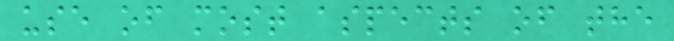use of most aspects of the
